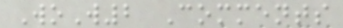WoW2 Comments
